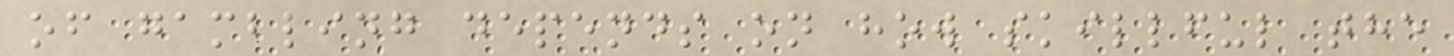of gambling depends on how skillful the
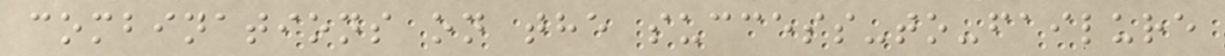combinations on the success-to-failure
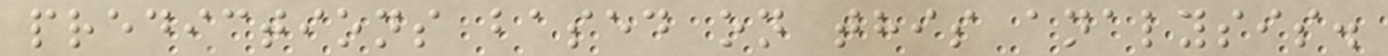predictions based on this analysis.
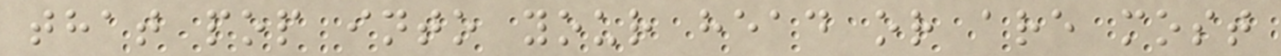that pop into your head or are most
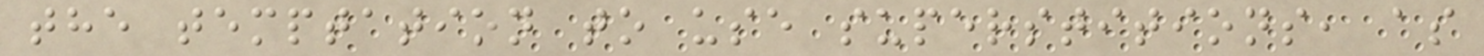the temptation to use superstitions, as
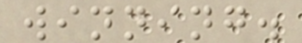winning.
